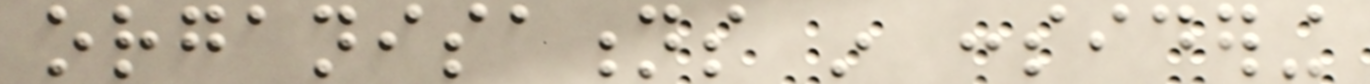organisations in considering
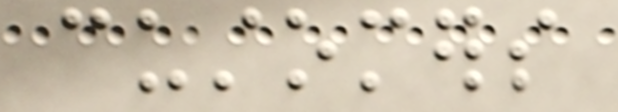customers
